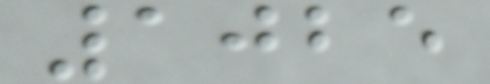1025
